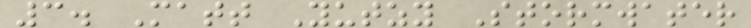3. Matt Yutzy Stormwater
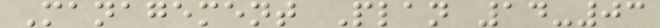Management Plan 14-03
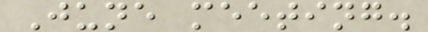June meeting.
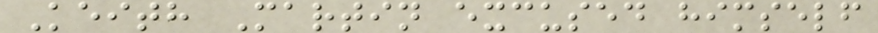Keith Martin excused himself
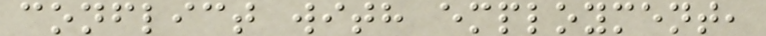conflict with employment,
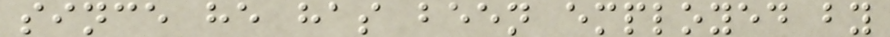since he has been employed by
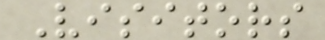Visitors
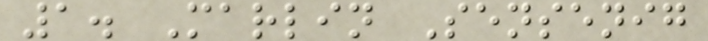1. Marlin Sensenig
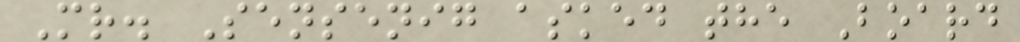Mr. Sensenig asked the Board
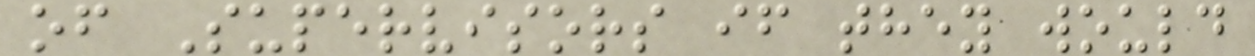of Supervisors if they would
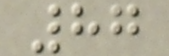87
